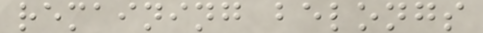remaining belongs
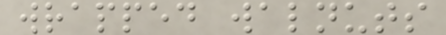wrapped walnuts
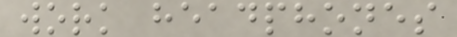work headphones
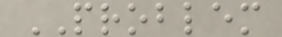PROBLEM
